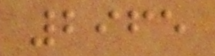2965
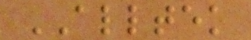ALLTEK
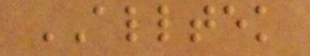ALLTEK
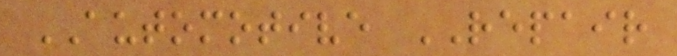AUTOMOTIVE REPAIR
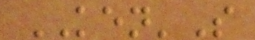KEN'S
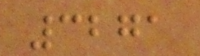3271
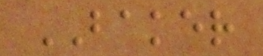BAKER
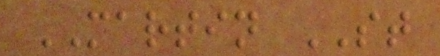MARTIN ST
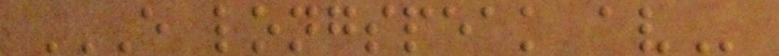E LONGSPEAK AV
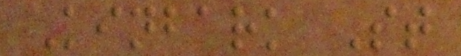Kinbark St
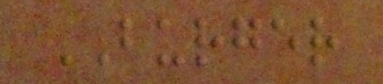BURGER
